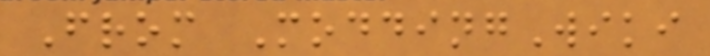From ModdingWiki
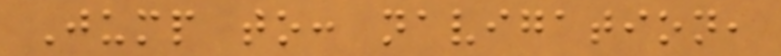Jump to: navigation,
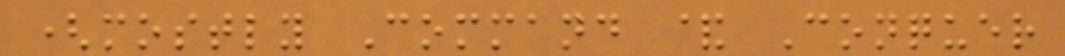(mostly Command & Conquer
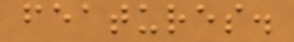features.
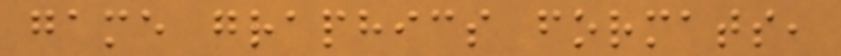game graphics formats,
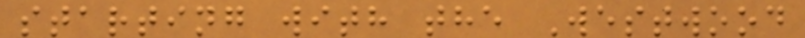starting with the Westwood
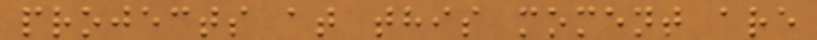projects at this moment are
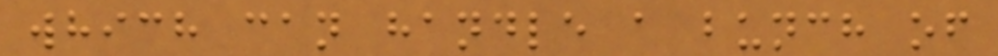which can handle a bunch of
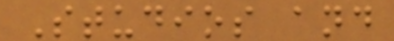Studios and
